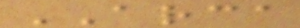ARCA
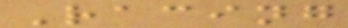Racing
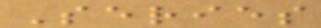Series
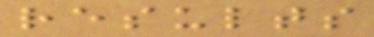results
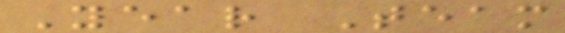Year Team
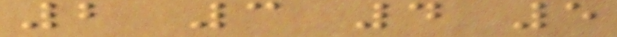2 3 4 5
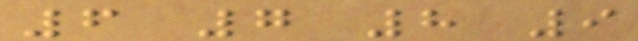6 7 8 9
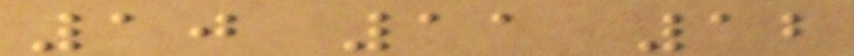10 11 12
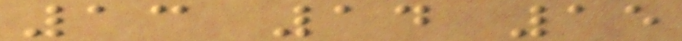13 14 15
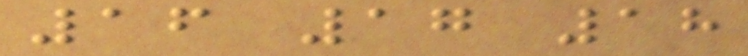16 17 18
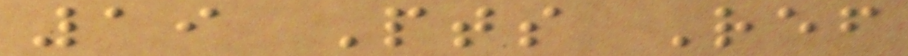19 Pts Ref
